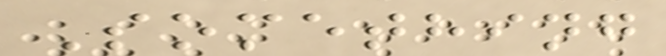Something
